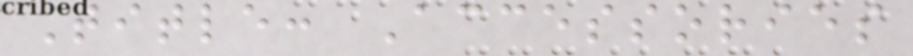Title: Accessories
